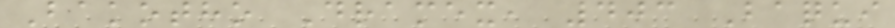Bakotho Dramex, 403 Baqui
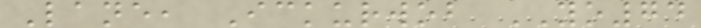Lane, Ickurwob YO74
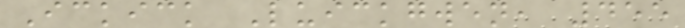Ickick Luickgwen, 455
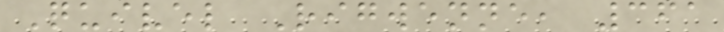Quivel Rigwenne, 361
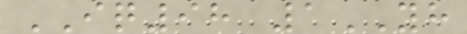IQ98 1YH
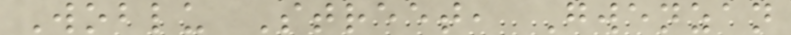Woblu Street, Gwenzan
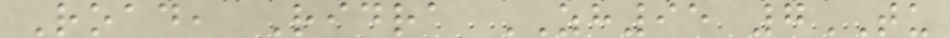Road, Ridra ZH95 7TU
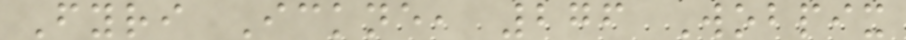Fyri Ickne, 276 Wobpix
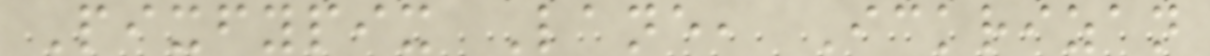Pixfypix Lane, Ickrizan
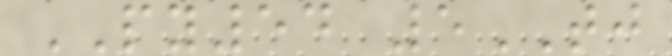PY54 5TJ
